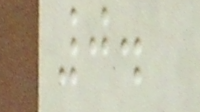0.
